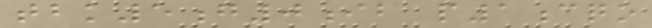tbk5g0ib p1cqo
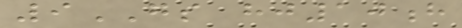9GS hj10h
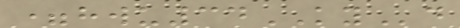=hwu34KYd
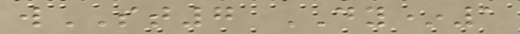wST7 DY*1
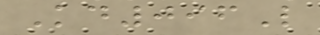Kd096L
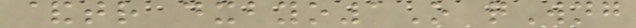&tr dxbyo1O qWng
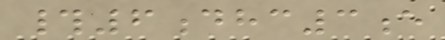#6dhc3e
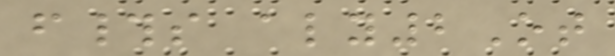f#s aly2Ot
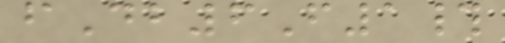fDb6F1#
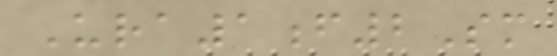Ura1f2Sm
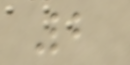2
